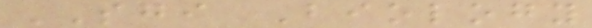SGI Biology
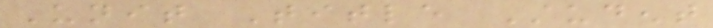Unit Title Student
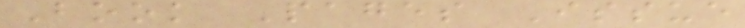Book Pages Issue
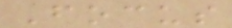Focus
